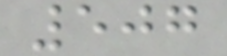507
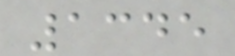1345
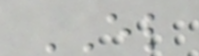EL
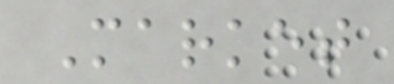Market
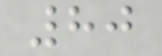80
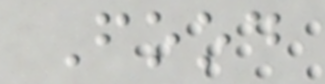Food
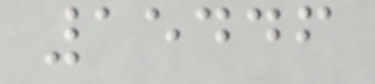15446
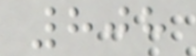808
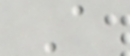A
